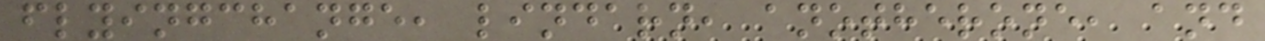flyingchange, lindarn, anotherone, and
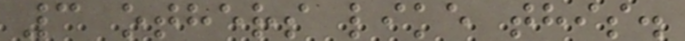3 others like this.
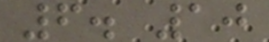6. 10
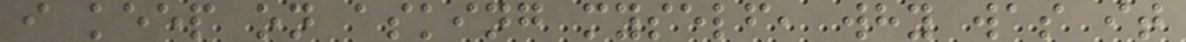i keep on asking myself, why was it
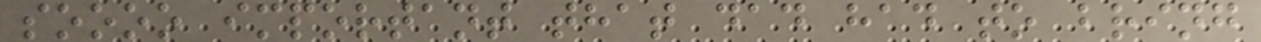soooo important that dad had to bring
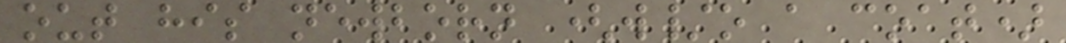out his newborn (w/o a coat)
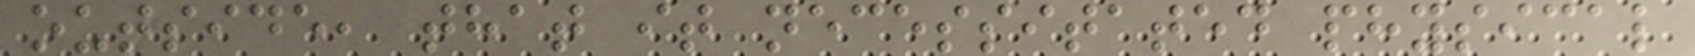outside, that it necessitated physical
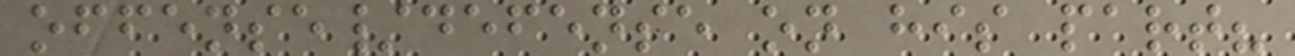offense/defense on his part?
